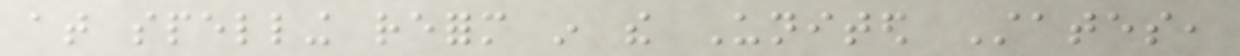at spelling reform in the United States,
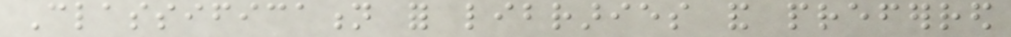Classification for libraries and preferred
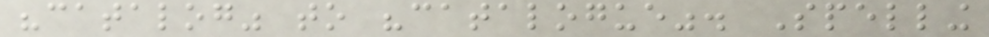"catalog" to "catalogue". Spelling
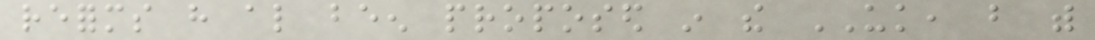reforms have also been proposed in the UK, but with
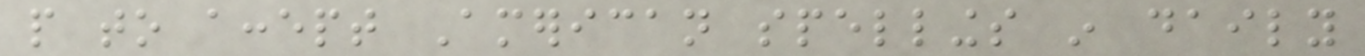people to accept American spellings in daily
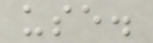use.
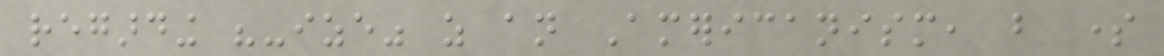regarding "-ize" as an Americanism, but some
